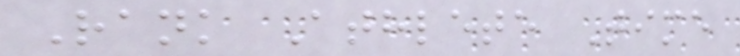Rank Athlete Time
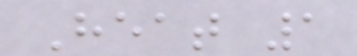Heat 1
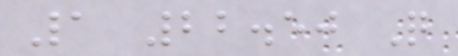1 22.50 Q
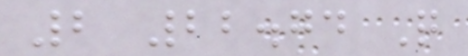2 22.74 Q
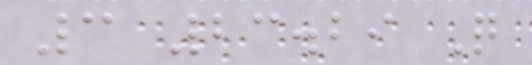3 23.29 Q
